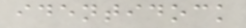identidock
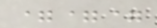===
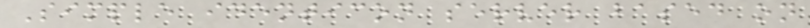Simple identicon server based on
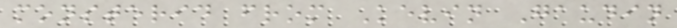monsterid from Kevin Gaudin
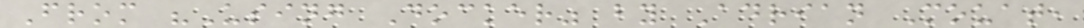From "Using Docker" by Adrian Mouat,
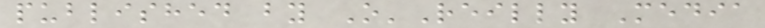published by O'Reilly Media
